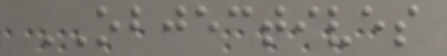OBJECTIVES
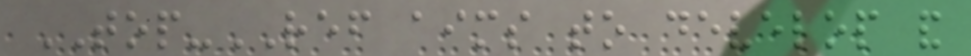TOP-REF aims to develop and
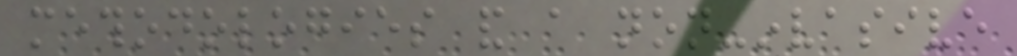methodologies and a non-invasive
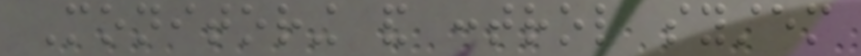Monitoring and control system
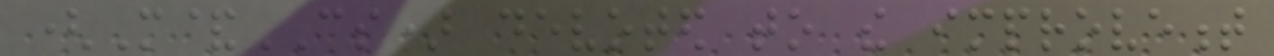(M&CS) devoted to the improvement
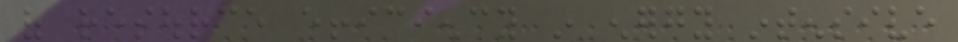of resource efficiency in energy intensive
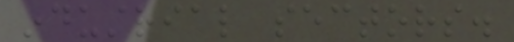industrial sectors.
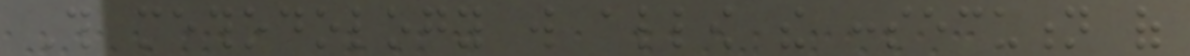This methodology will allow the consecution of
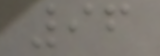96
